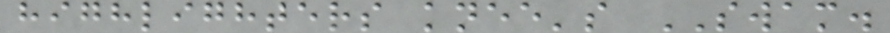highlighters knee's SWAM.
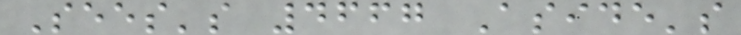Sees's 4667 Aside's
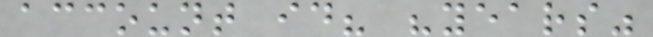account id? "years"
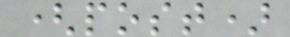(post)
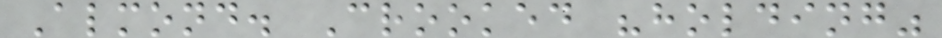Almond. Crooked "holding"
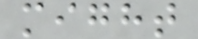might
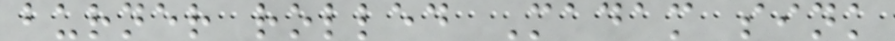burner rolled Madam sink
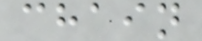chain
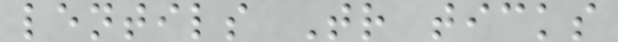lentils Tr ticks
